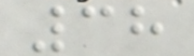38
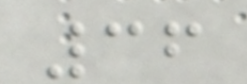36
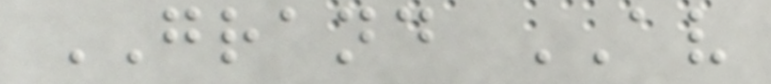GRAND AV
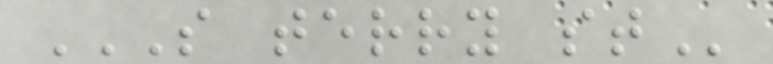S TERRY ST
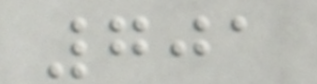701
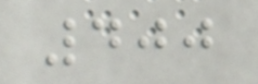400
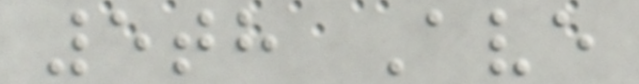5th Ave
